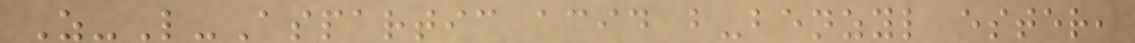Z-L-Aspartic acid b-benzyl ester,
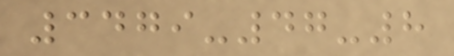3479-47-8
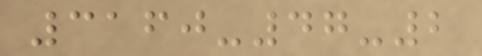3160-47-2
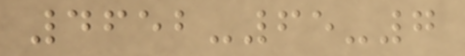4652-65-7
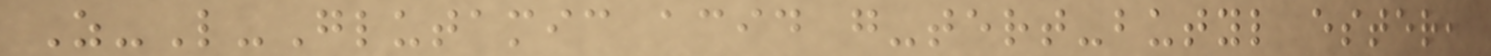Z-L-Glutamic acid g-tert-butyl ester,
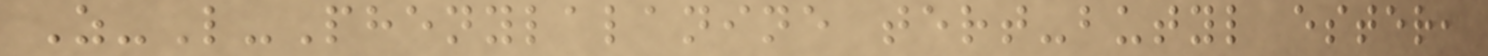Z-L-Phenylalanine tert-butyl ester,
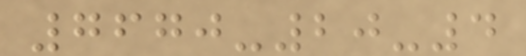7670-20-4
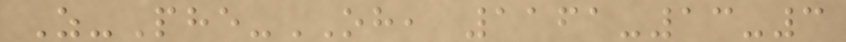Z-Phe-OH, 1161-13-3
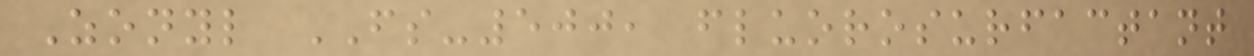Zonyl FS-500, fluorosurfactant
